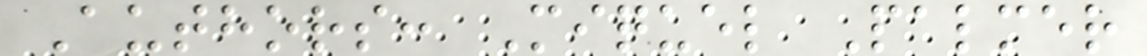Authors: Miquel Palmer
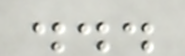...
